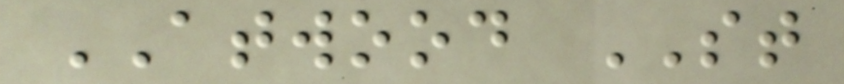ATWOOD ST
